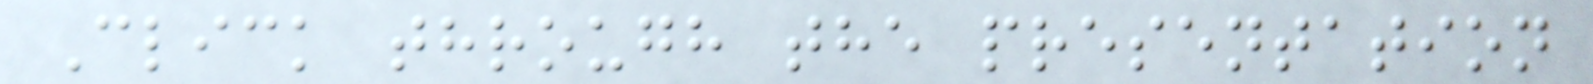Click through the presentation
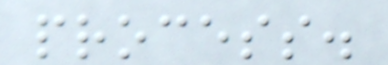process.
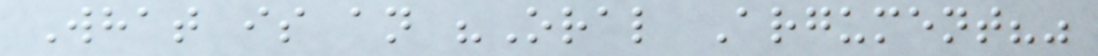What is an "Oral Argument?"
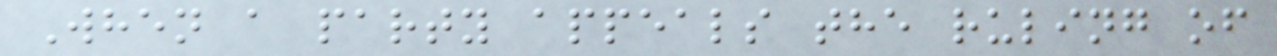When a party appeals the ruling of
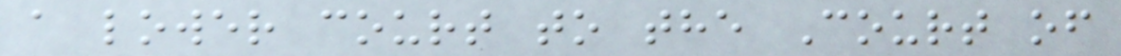a lower court to the Court of
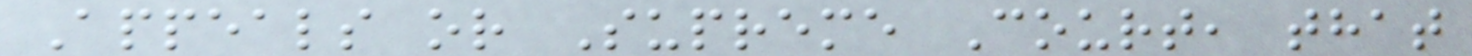Appeals or Supreme Court, that
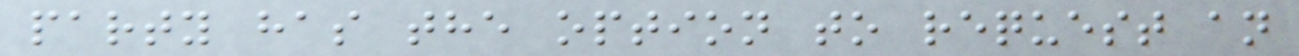party has the option to request an
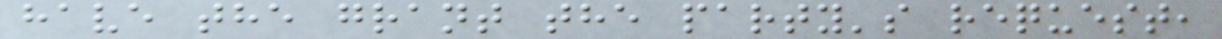have the grant the party's request,
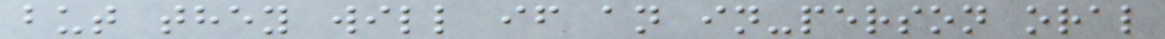but they will if an in-person oral
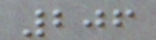206
